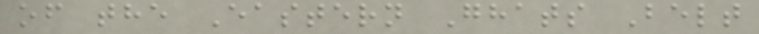of the Eastern Ghats Belt
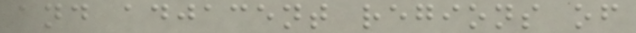and adjacent regions of
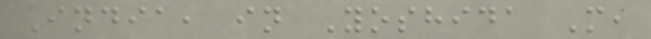India, in Yoshida M,
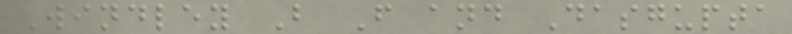Windley B F and Dasgupta
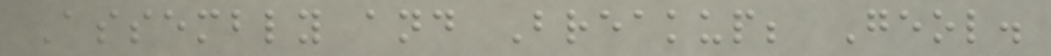Assembly and Breakup; Geol.
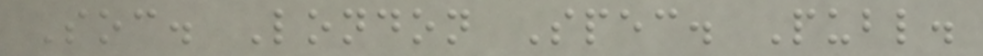Soc. London Spec. Publ.
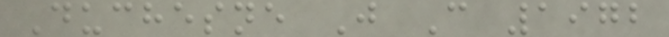Duchesne J C 1972
